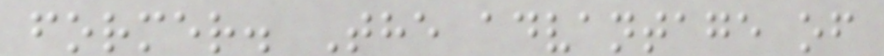former. The advantage of
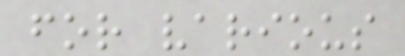for various
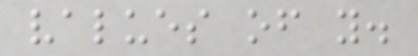values of y.
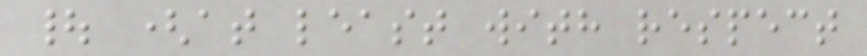| (at least with respect
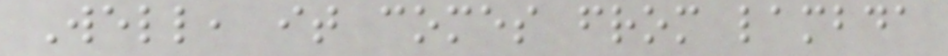Well, it comes from lambda
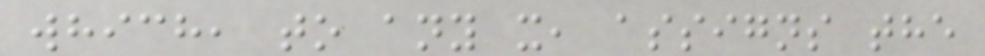which, to any x, assigns the
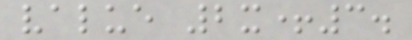value 2x+3.
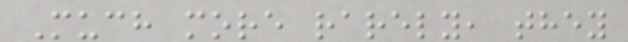Much more rarely, they
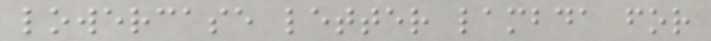lowercase letter lambda for
